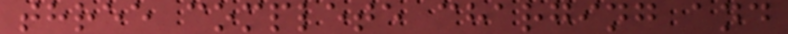three complete charging and
